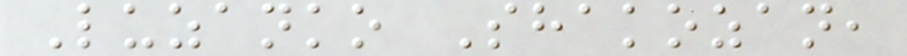Luzanko Shakozan,
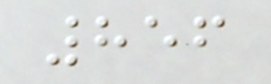856
